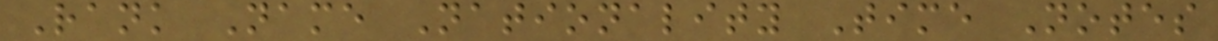Rank Name Nationality Time Notes
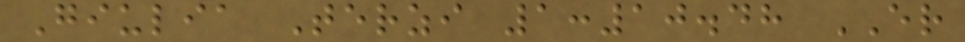Giulia Terzi 1:10.48 ER
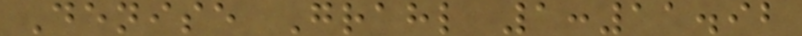Denise Grahl 1:11.92
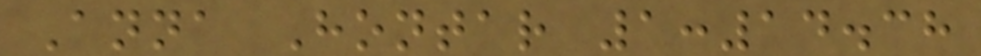Anna Hontar 1:14.38
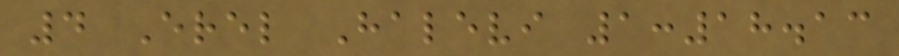4 Erel Halevi 1:18.13
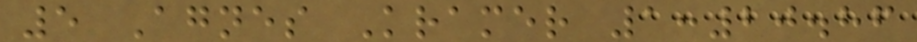5 Agnes Kramer 1:20.86
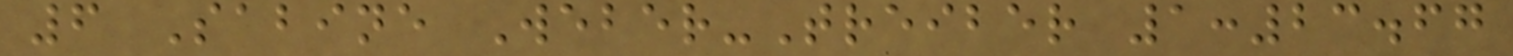6 Sabine Weber-Treiber 1:23.67
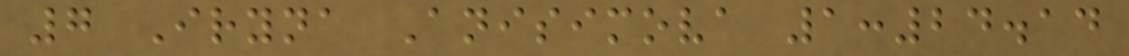7 Iryna Anisimova 1:24.14
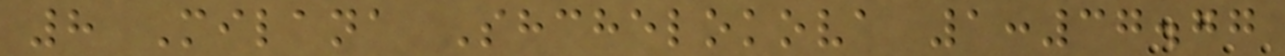8 Milana Shchelokova 1:37.77
